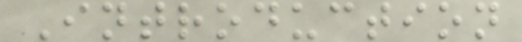Introduction
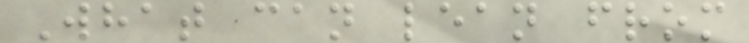What can lean from
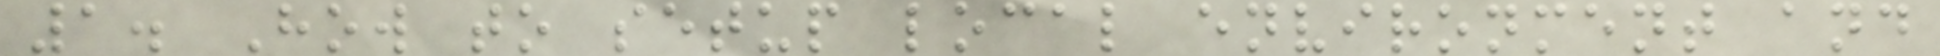1. How to setup local environment and
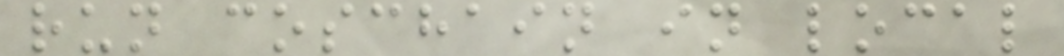run coschain in local
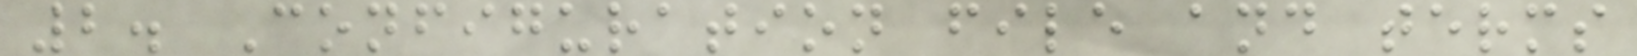2. Configuration file and terms
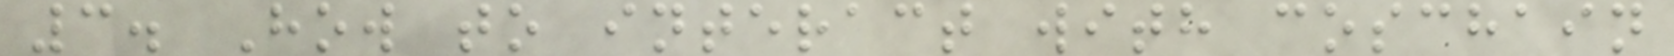3. How to interact with coschain
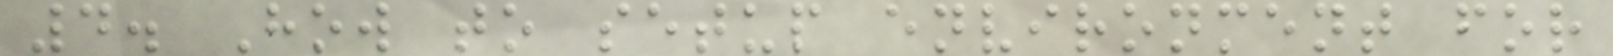4. How to setup environment for
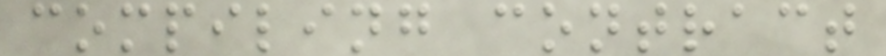compiling contract
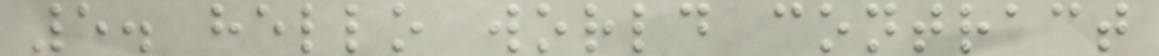5. hello world contract
